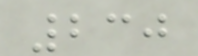230
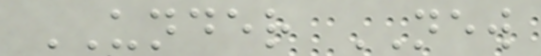UNDER NEW
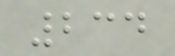234
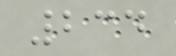234
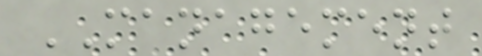MANAGEMENT
